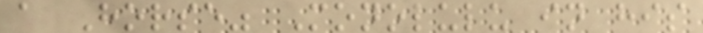a Horse" Monolulu in his
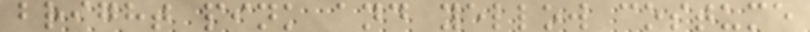bright pink and yellow costume
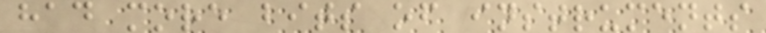had more bits of instruments
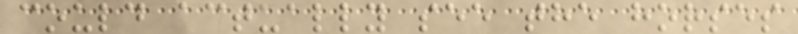could actually see the horses
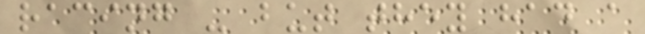racing - but they had a
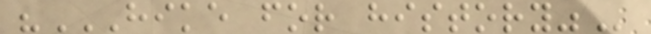"HIKE FOR HISTORY"
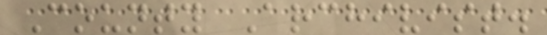County Archivist.
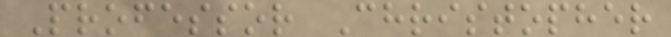Professor Christopher
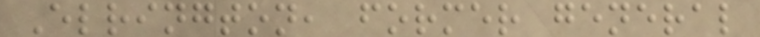Elrington, former general
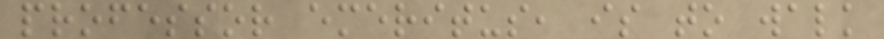professor emeritus, is to walk
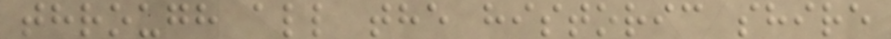through all the historic shire
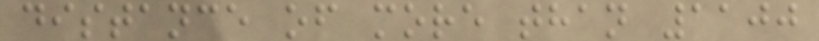distance of more than 1100
